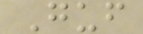Guf
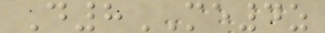D8ME4z
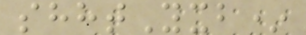shhtYxb*
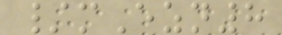/mEzn8
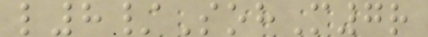l8/SohM7r
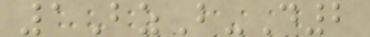1BzB-D2
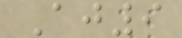Aj9
